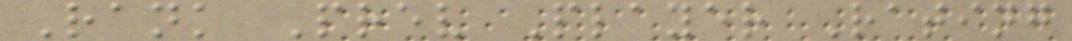Rank Prev Player Rating
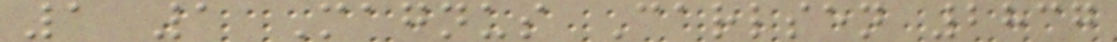1 1 Magnus Carlsen 2837
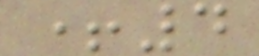+4
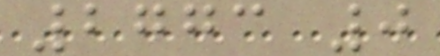2773 0
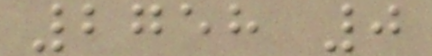2758 0
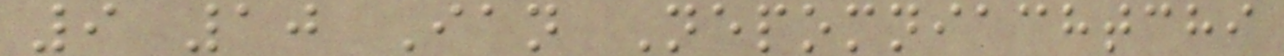9 10 Ian Nepomniachtchi
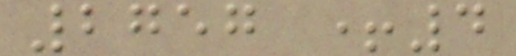2757 +4
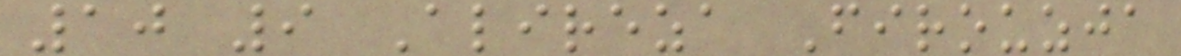10 9 Alireza Firouzja
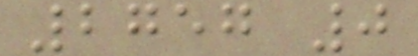2757 0
